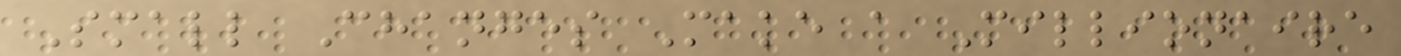Small Changes Make a Millionaire
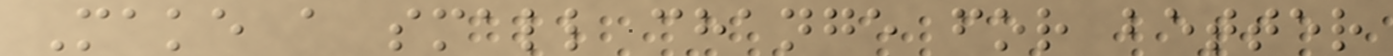Make a small change for better
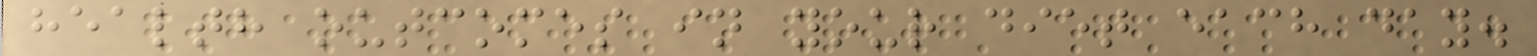health outcomes in your diet each day.
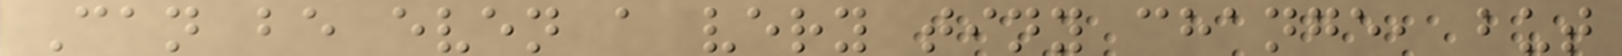Can be even a very tiny change, but
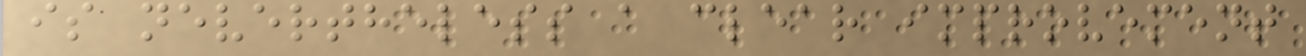is nevertheless a clear improvement
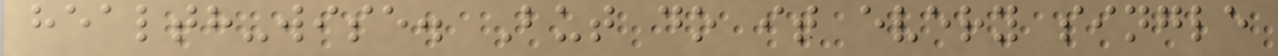health-wise. But do it every single
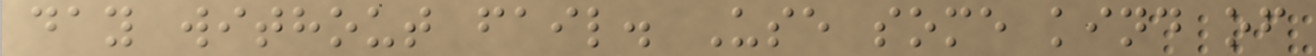day without fail. Use some kind of
